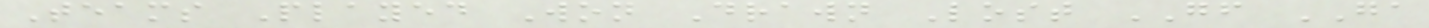Teams Played Won Drawn Lost GF GA
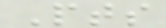Pts
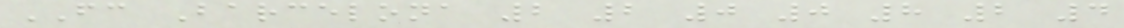FC Barcelona 2 2 0 0 8 2 4
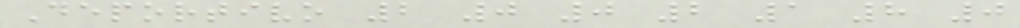Deportivo 2 0 0 2 1 8 0
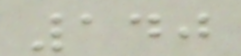140
